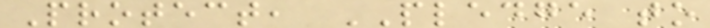Protect, PLEDGE to
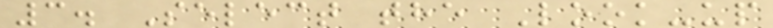3. Select the Look-up
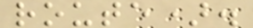route).
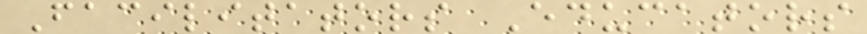Facilitators Educators
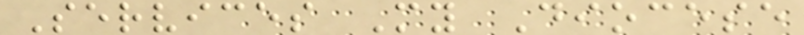Services My Diocese
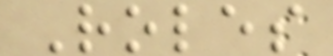Roles
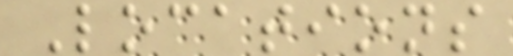Locations
